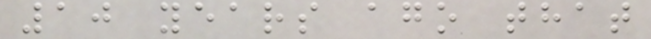10 years ago that
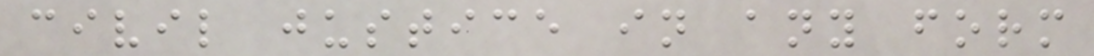civil justice in any form
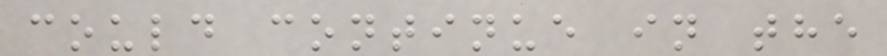could continue in the
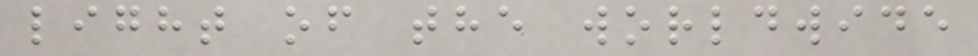light of the worldwide
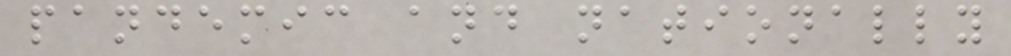pandemic and nationally
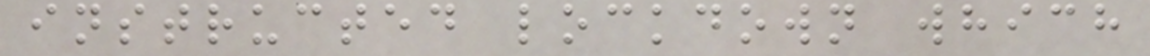instructed lockdown which
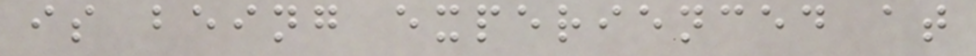is being experienced at
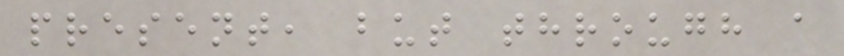present, but through a
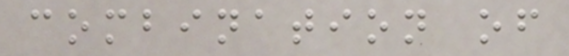combination of
